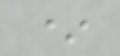*
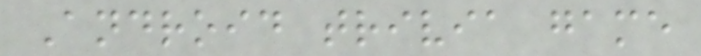Android trivia game
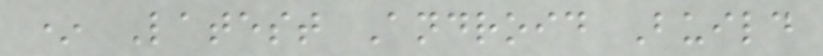* Latest Android Build
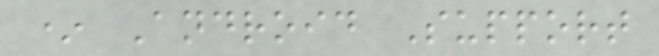* Android Support
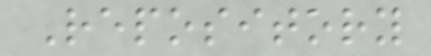Repository
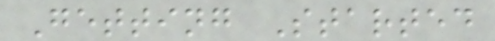Getting Started
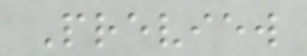Preview
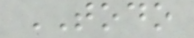TODO
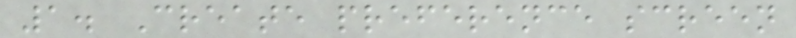1. Create preference screen
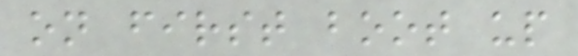on first boot up
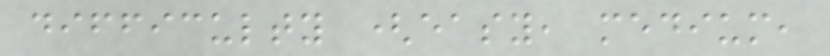difficulty (easy, medium,
